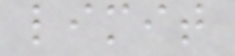limit
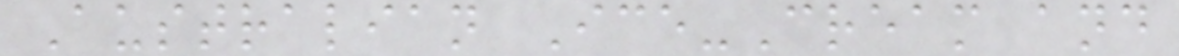Australian Ice-Cream and
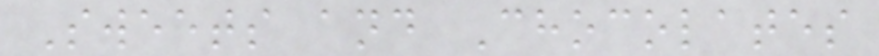Sweets and Chocolates
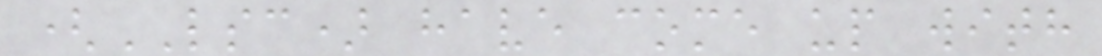(LSC) have come up with
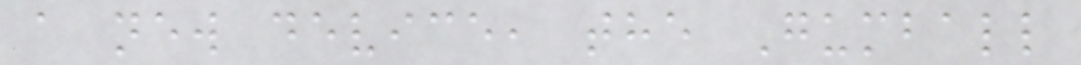a new device, the Gumball
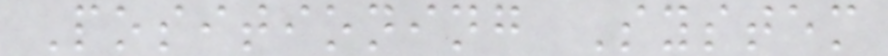Positioning System
